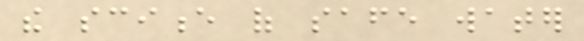the science of safe water
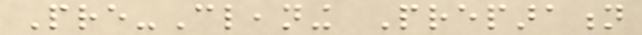Pre-Cleaning Preparation
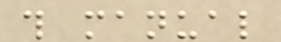this manual
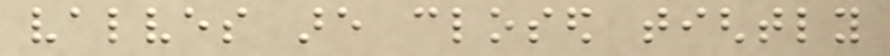valves are closed tightly
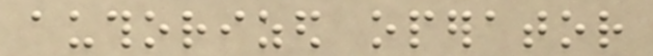authorized operator
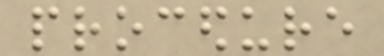procedure
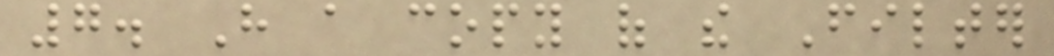7. Have a copy of the Filter
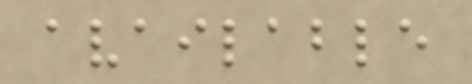available
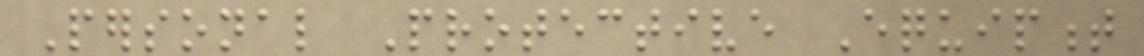Personal Protective Equipment
